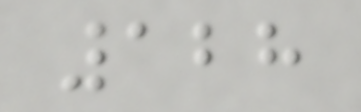128
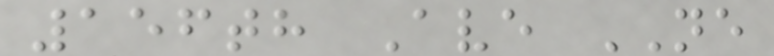156th Ave NE
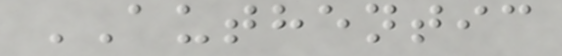AUTHENTIC
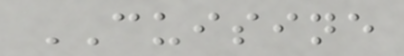CUISINE
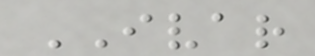IVAR
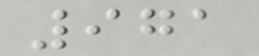971
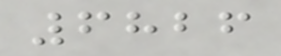6826
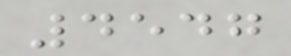4547
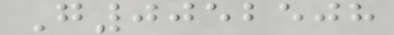G0052508
